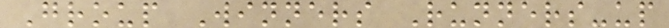Group Winners Runners-up
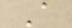A
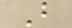B
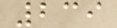239
